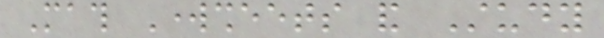Math Worksheets and Study
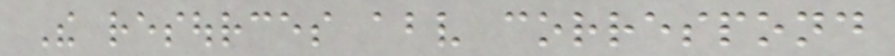The resources above correspond
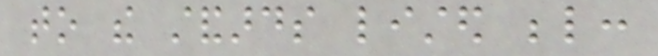to the standards listed below:
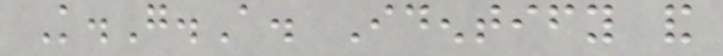K.G.A. Identify and
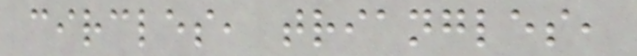circles, triangles,
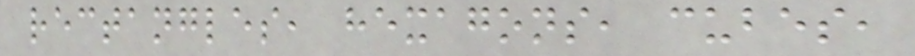rectangles, hexagons, cubes,
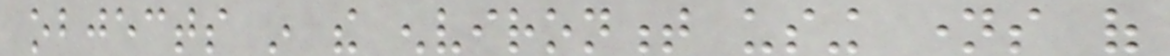objects in the environment using names of
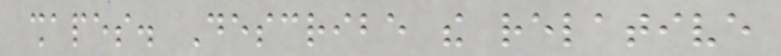shapes. Describe the relative
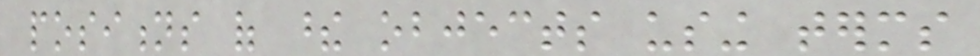positions of these objects using terms
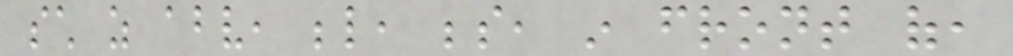such as above, below, beside, in front of,
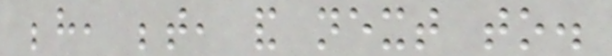behind, between, and next to.
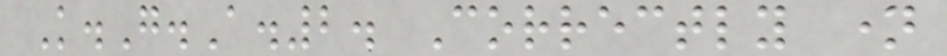K.G.A.2. Correctly name
